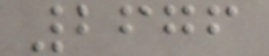2676
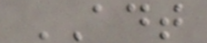ADT
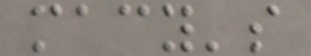macy's
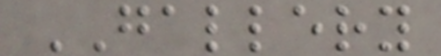GALLERY
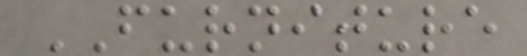FURNITURE
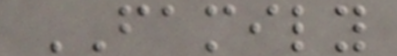FAMILY
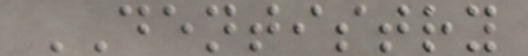DENTISTRY
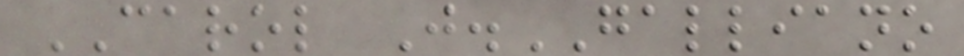CAROL J.GALLIANO
